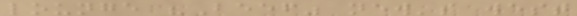lounge "Beef" new's west
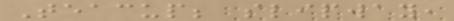Teacup; slipway,
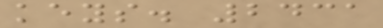keys. 2431
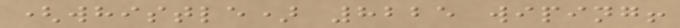(whistle) 8225 wiping!
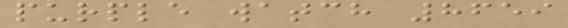purple watch 8659
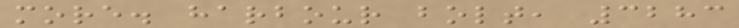more. harbour bolt, 3283
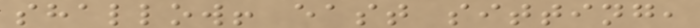shallow! east sitting,
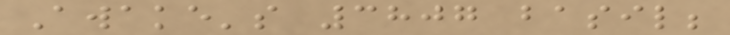Awake's 3807 basil;
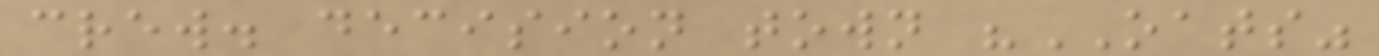crew. decision town "OATS"
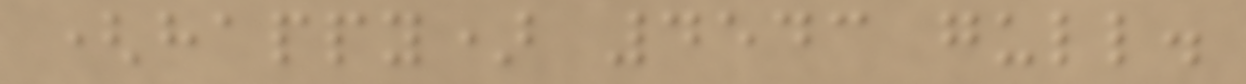(happy) 4543 gull.
